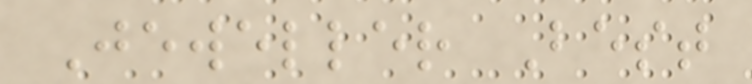Jeweller Best
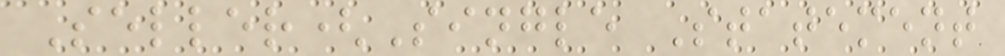Seller(Single Statement
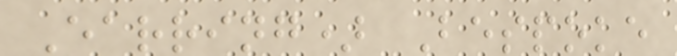Earring) Bespoke
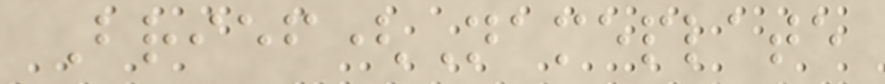Brief(Nameplate
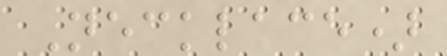Necklace)
